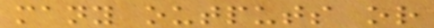many outputs or
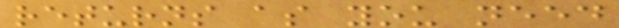returns as you need
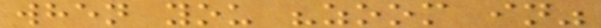when you "zoom in"
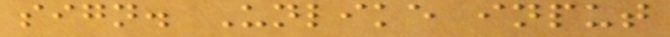sign. Unlike input
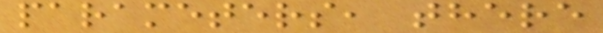parameters, there
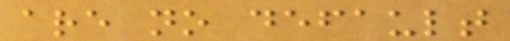are no default
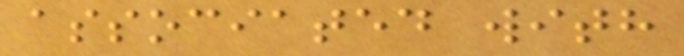associated with
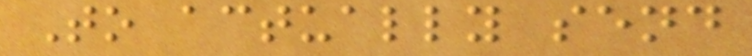To actually send
